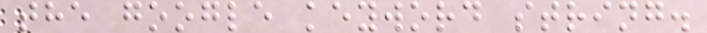the google keyword string.
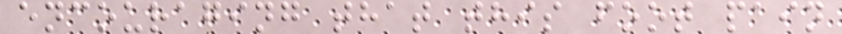encouraging that this foot pain
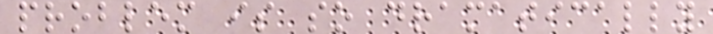problem is so dramatically
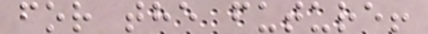for the future!
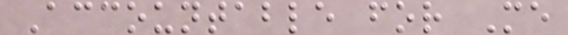Accountable for Me
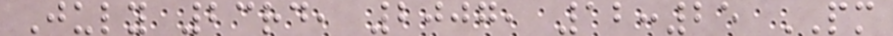July 23rd, 2007, 12:25 PM
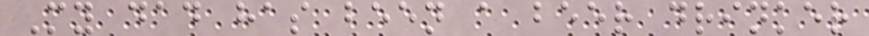My dad has been a beer drinker
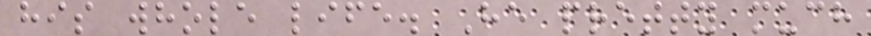his whole life. He pretty much
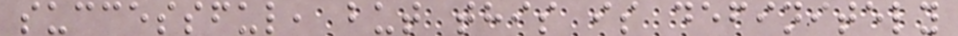successful, but this is definitely
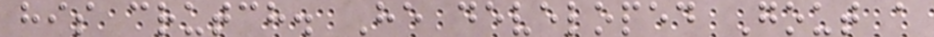his crutch. He developed Gout a
